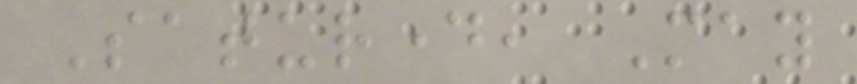Saturday, May
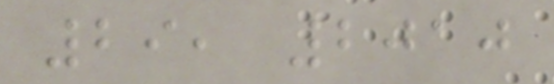29, 2010
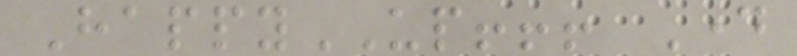HappyUP!!! Day
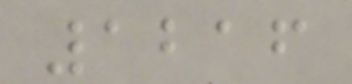1216
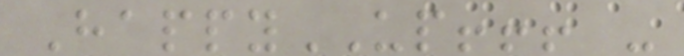HappyUP!!! -
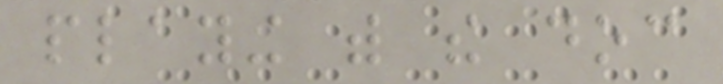playing with the doc
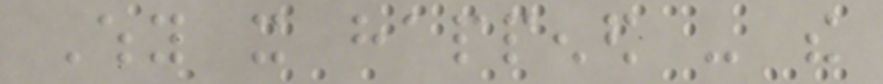Why it happened - the
